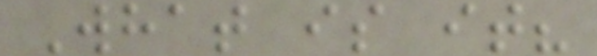What is it?
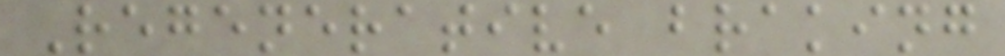Regenerative braking
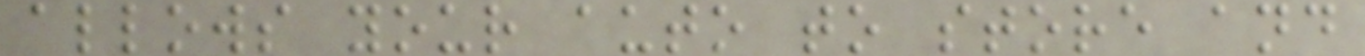allows your auto to store and
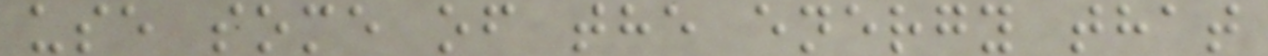use some of the energy that
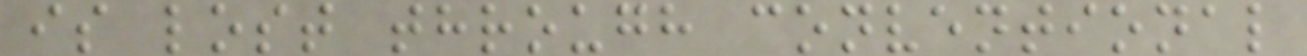is lost through conventional
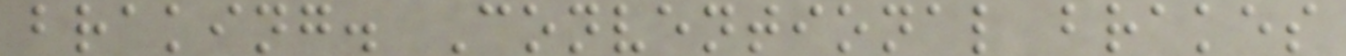braking. Conventional brakes
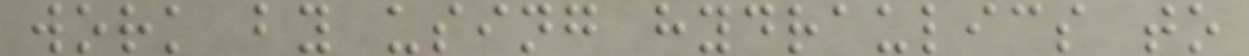work by using hydraulics to
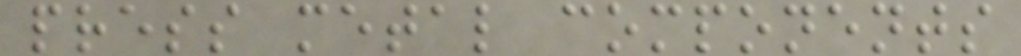press metal components
